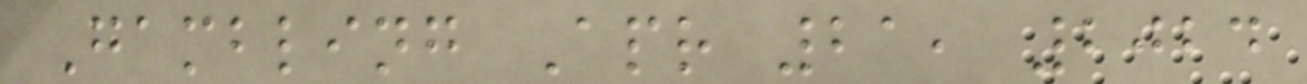Gambling Apr 21, 2024
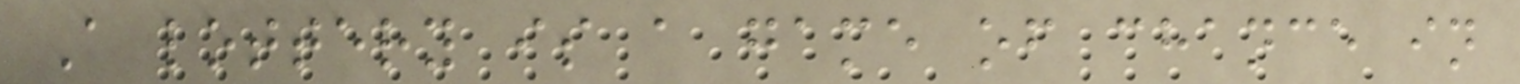A lottery is a game of chance in
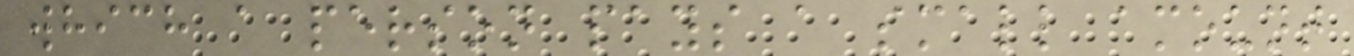which a person pays a small amount
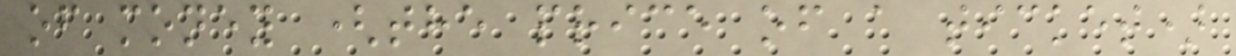of money (the price of a ticket)
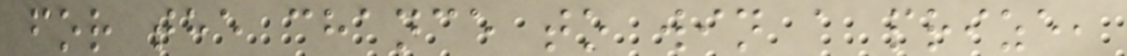for the chance to win a prize,
